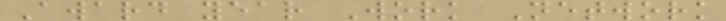Award year Work Network
